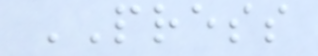PRESS
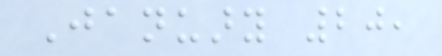January 20,
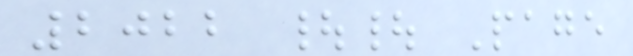2022 || Page
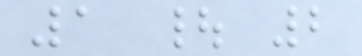1 | 2
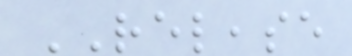RELEASE
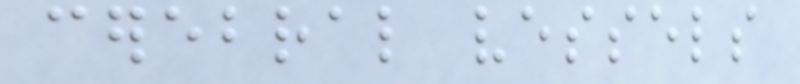cerebral vessels
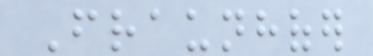Fraunhofer
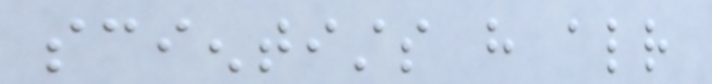scientists have already
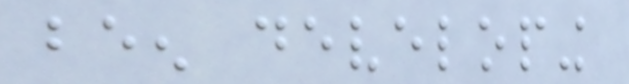been developing
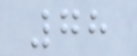78
